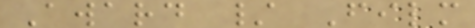Award / Film
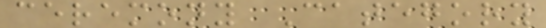ceremony Category
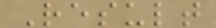Result
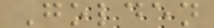Golden
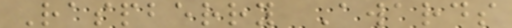Raspberry Awards
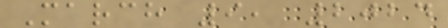March 9, 2024
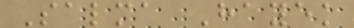Salma Hayek
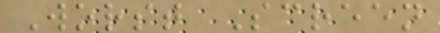Worst Screen
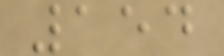154
